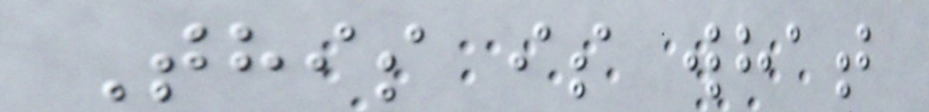This is what
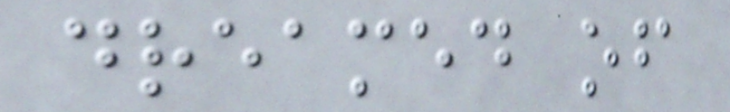dreamed of
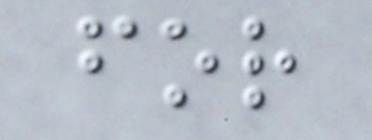for
